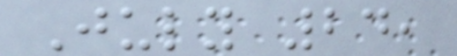July 24,
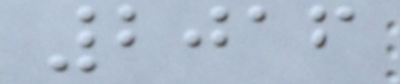2016
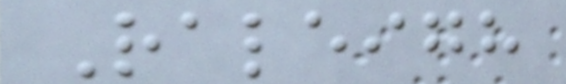Raleigh
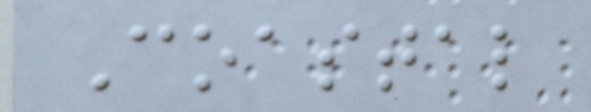Coastal
